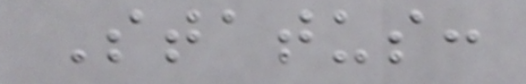Status:
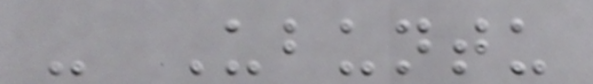- Ubuntu
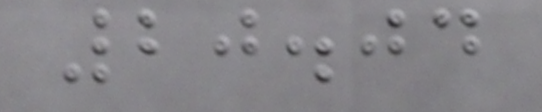20.04
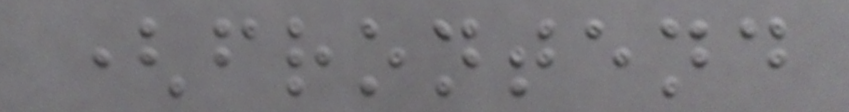(frontend
